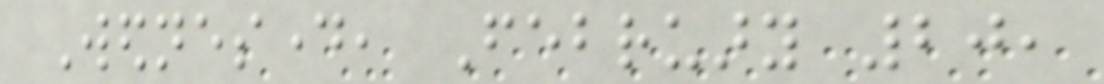Wednesday, February 20,
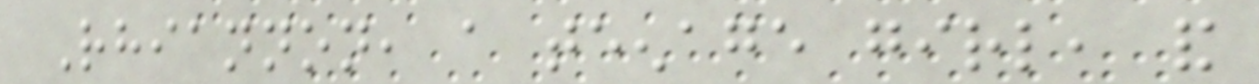Rhiannon, a teenage girl, and
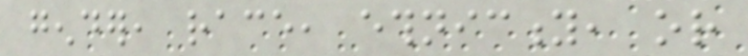gender, race, ethnicity, or
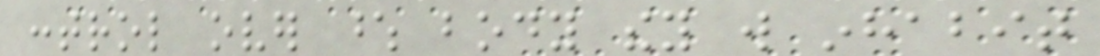control over whose body they will inhabit
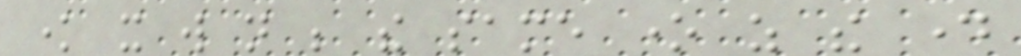know it will not be the same one as the day
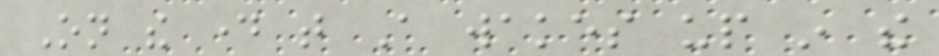On the day that A wakes up in the
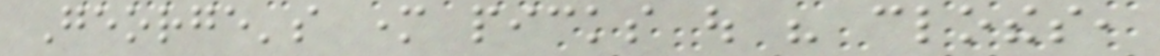George's mother picks out his clothes,
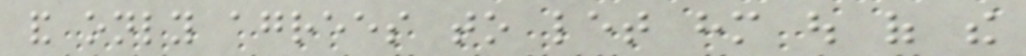and only agrees to let him out of the
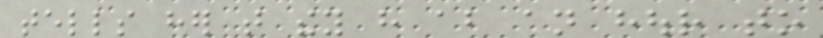tells her that they have about an hour to
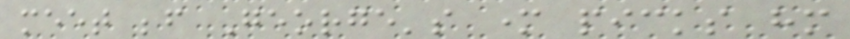meet before George's mother picks him
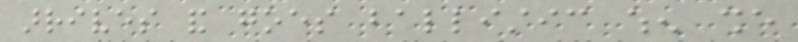arrives and goes ballistic when she
